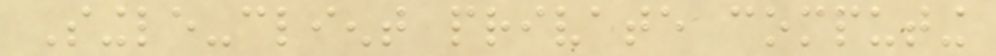Single-client private computing
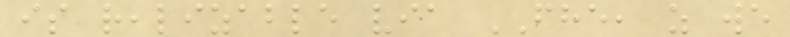is realizable via FHE, as we
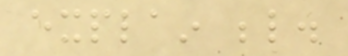explain below.
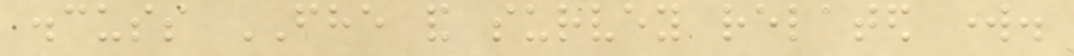discuss FHE and survey related work.
